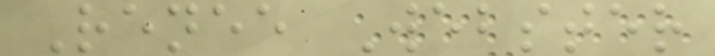Renee Webster
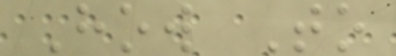How To
